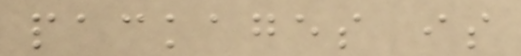packages is
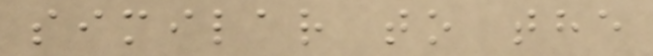similar to the
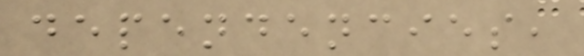dependencies,
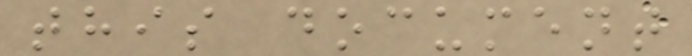this document
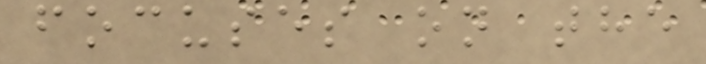focuses on the
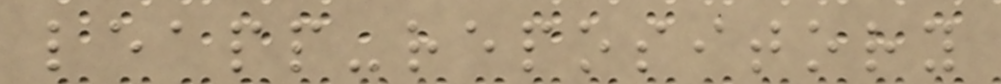leapp-repository
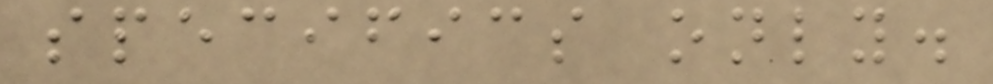specifics only.
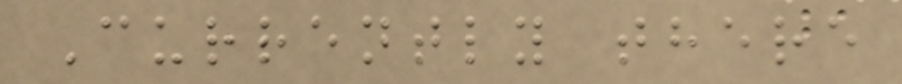Currently there
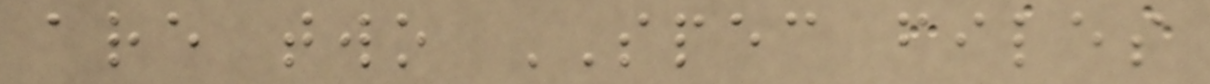are two SPEC files
